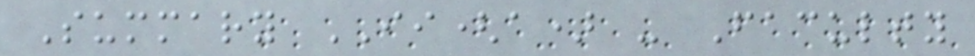Summary II(a) - Faculty
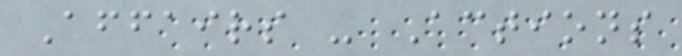Affairs - Actions
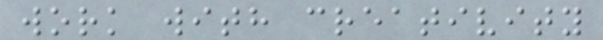work with creativity
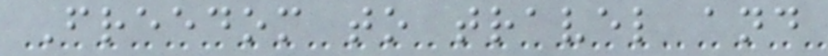Freedom to travel and
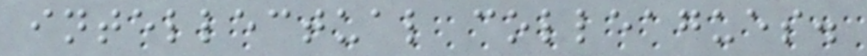intellectual colleagues.
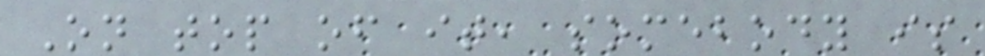On top of it, somebody is
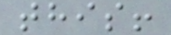this!
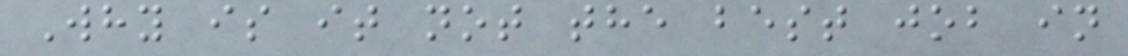Why is it not the best job in
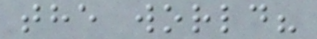the world?
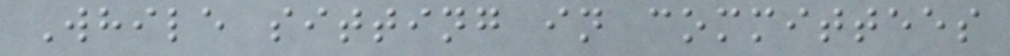While sitting in committees
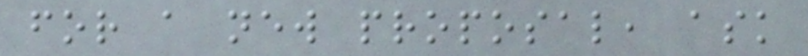for a new proposal, ask
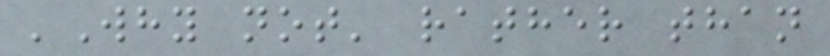'Why not' rather than
